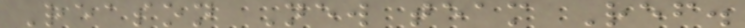Reason New team Ref.
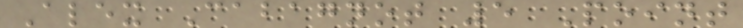Alex Cabagnot 5 Point
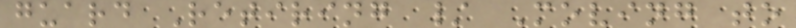guard Retiring / Moving to
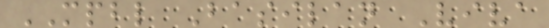MPBL Basilan Viva
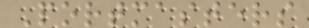Portmasters
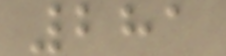281
